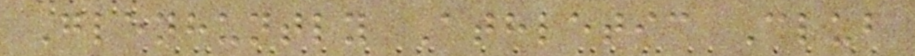Glenhuntly Athletic Club
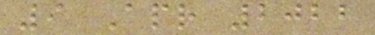9 Apr 2022
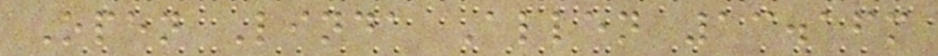Open Linda Allen 13.16m
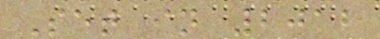Set in 2012
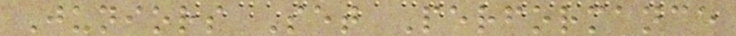Juniors Set Performance
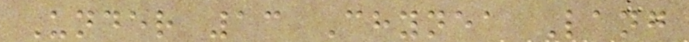Under 13 Chynea Lang
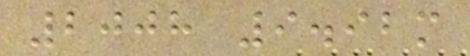2008 9.92m
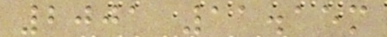2001 11.15m
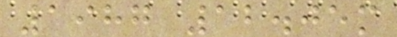1987 12.05m
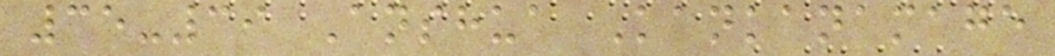35-39 Anshua Kankanamage
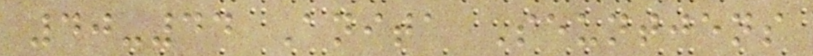40-44 Anita Seuntjens
